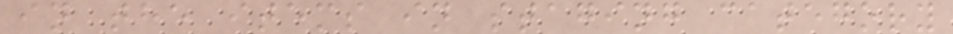in the items in staging category
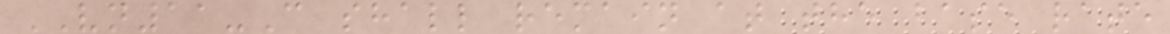VN11-C shall remain at the base rate
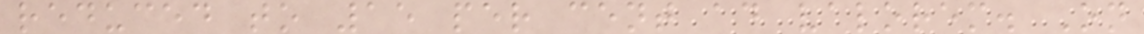reduced to 15 per cent ad valorem. On
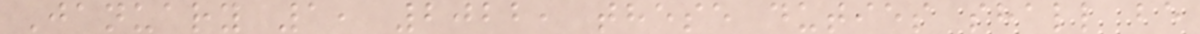January 1, 2022, these duties shall be
